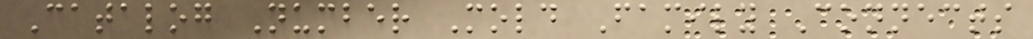Catalog Number Mold Family Connects
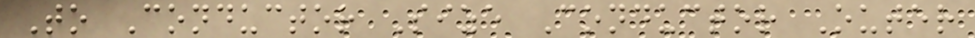To Conductor Size Conductor Outer
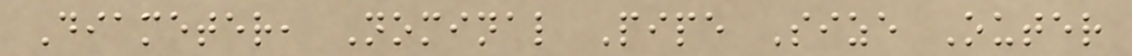Diameter, Nominal Pipe Size Outer
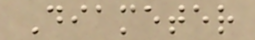Diameter
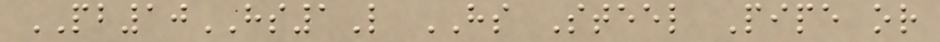PB10HS1L HS Steel Pipe or
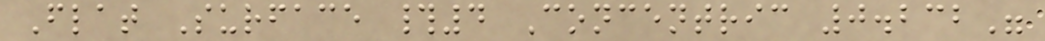Flat Surface #4 Concentric 0.232"
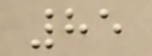85
